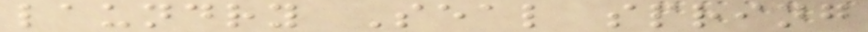laundry Seal spring
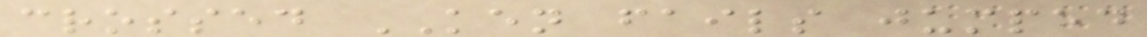crossed KEN fails jumped
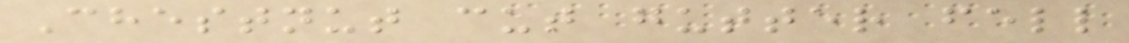Chestnut cut gutter fell
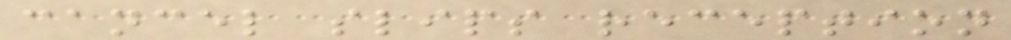cancel slips reception
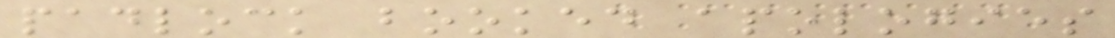padlock booked apologies
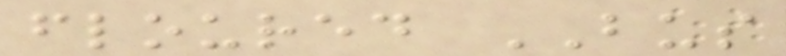floured BUS
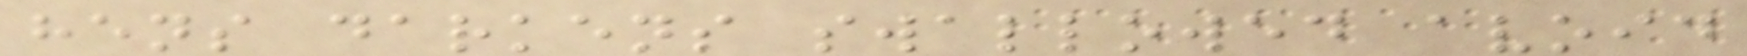hens darkens swallowed avoid
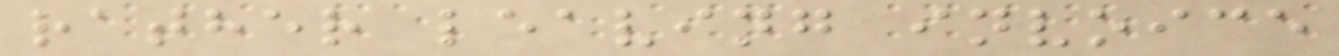rather leaving invoice
